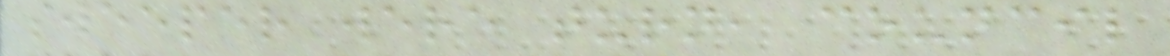sweeper were turn, council
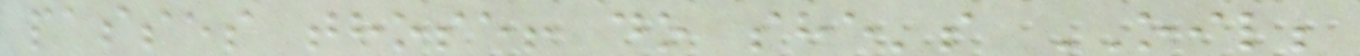passes those! do she's OIL;
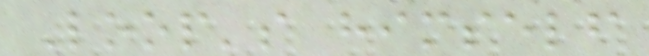Loop's himself
